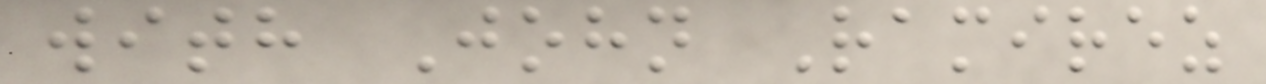with John Ramirez
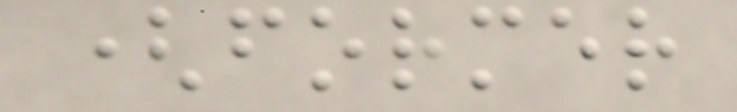(former
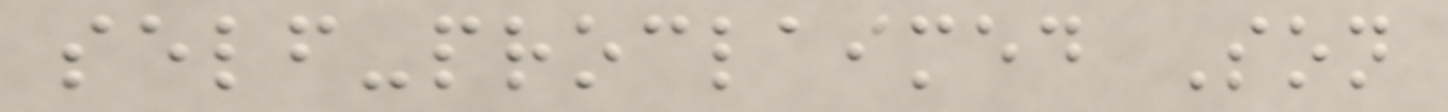self-proclaimed Son
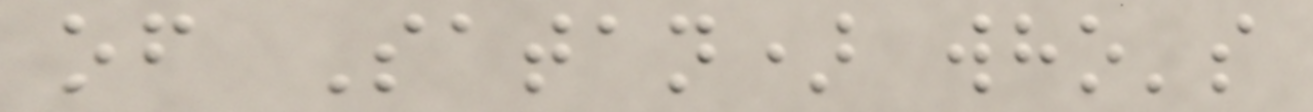of Satan) who's
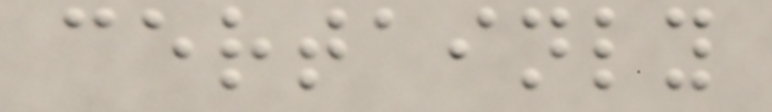certainly
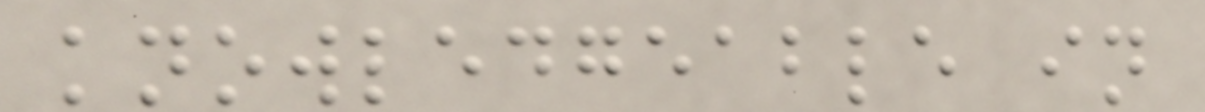knowledgeable in
